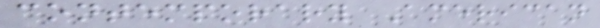contemporary American
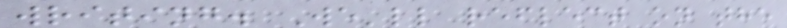writing. We'll reflect on the
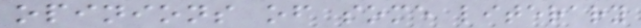opinions of some literary
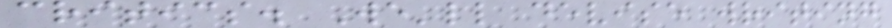critics. We'll devise writing
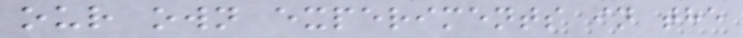our own experiments in the
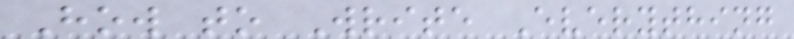How to Write Everything
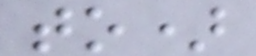to)
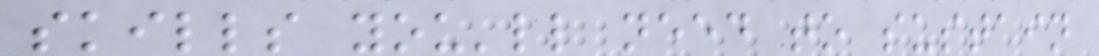skills you'll need to sustain
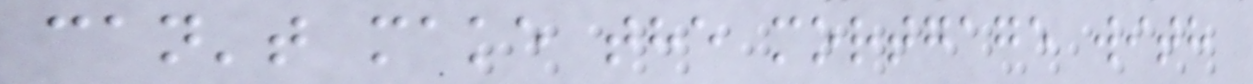can't make the mortgage with
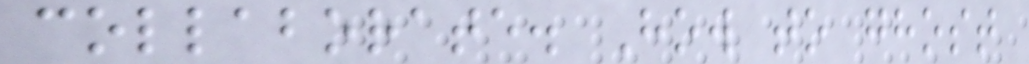collaborate. How to ghost
